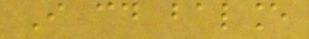I could balance
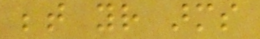between your arms
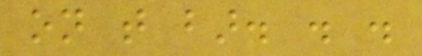on that bar. . .
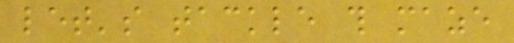let's tackle this maze
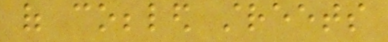of cobbled streets
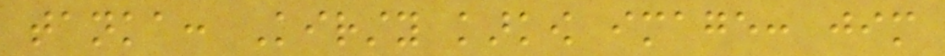tanka: Kirsty karkow image: jim
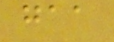gaa
